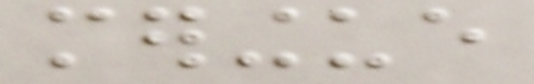meringue
